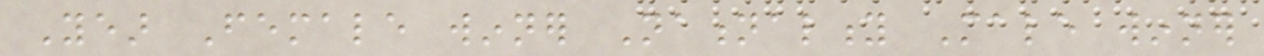Year Female winner Nationality Male winner
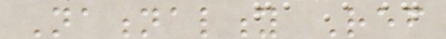Nationality Ref
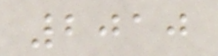2010
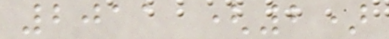2011 (2)
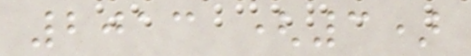2013 (3)
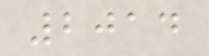2014
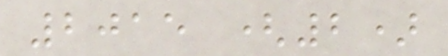2015 (2)
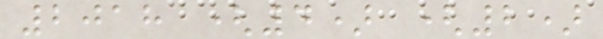2018 (4) (2)
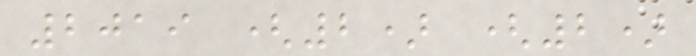2019 (2) (2)
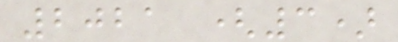2021 (3)
